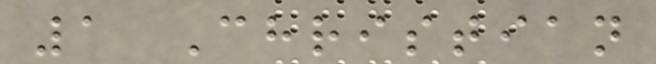1 Christian
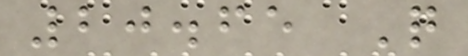20.65 Q
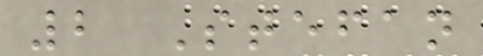2 Stefan
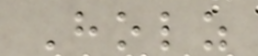Holz
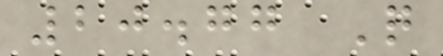20.77 Q
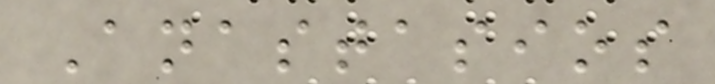Anastasios
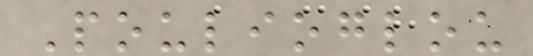Poulioglou
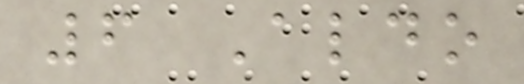6 Aldo
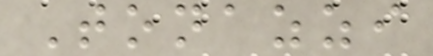Tonazzi
